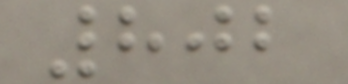802
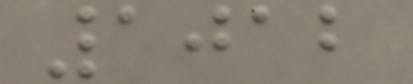1012
